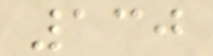130
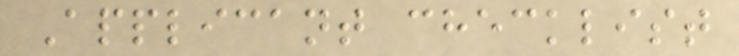Applicant checklist
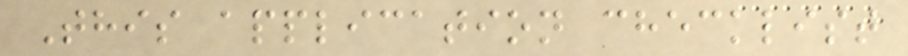This application checklist
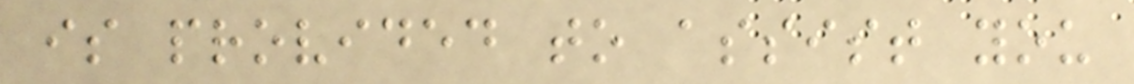is provided to assist you
